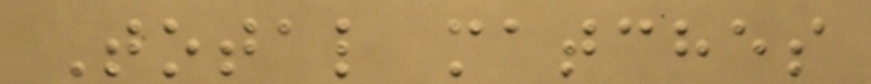Total matches
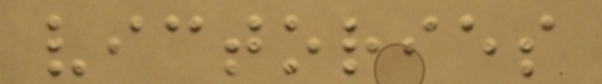victories
